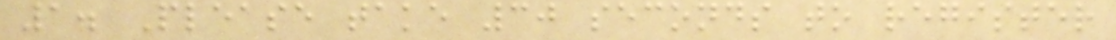1. Please take 30 seconds to register
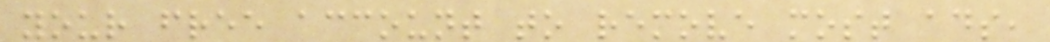your free account to remove most ads,
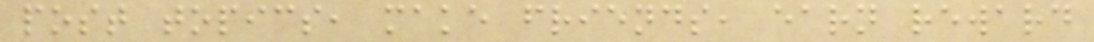post topics, make friends, earn reward
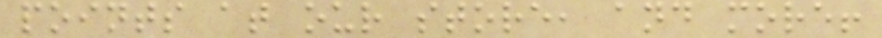points at our store, and more!
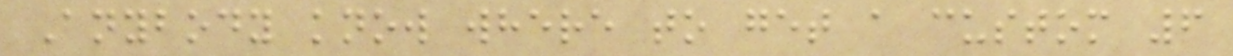Anybody know where to get a custom 6
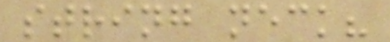string neck?
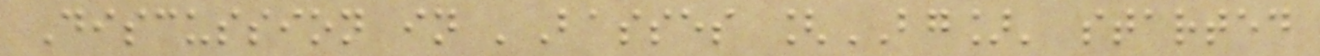Discussion in 'Basses [BG]' started
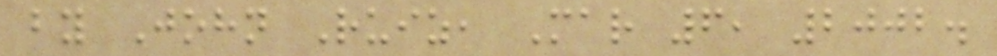by John Ruiz, Mar 6, 2002.
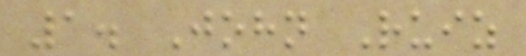1. John Ruiz
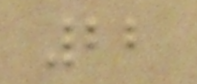22
